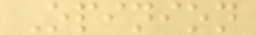Opinion
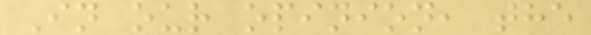In our opinion, the
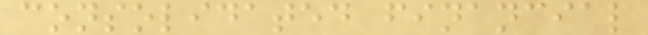consolidated financial
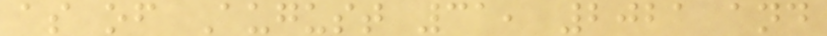as of August 31, 2021 and
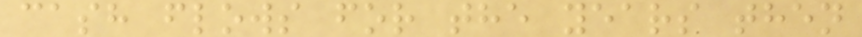cash flows for the years then
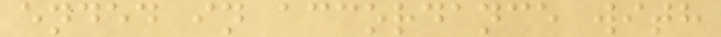ended in accordance with
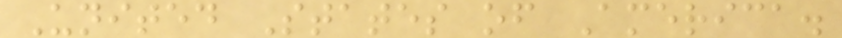United States of America.
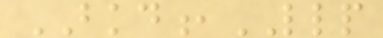BKD,LLP
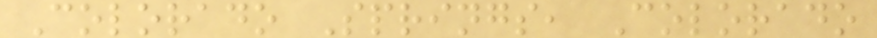Colorado Springs, Colorado
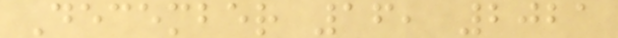December 16, 2021
